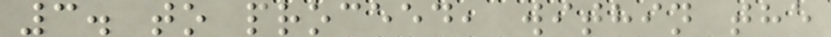3. to proceed, within the
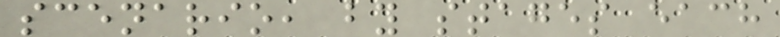scenario, by stages each
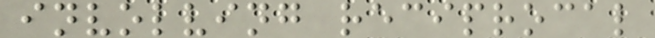involving reciprocal
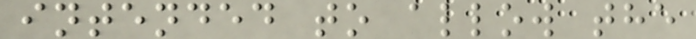intended to allow the
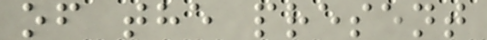of the present
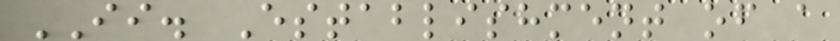II. Establishment of a
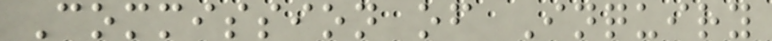Commission of Inquiry
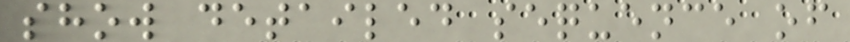show detailed sequence of
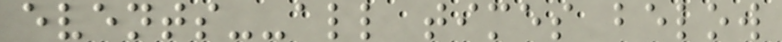events--all times below
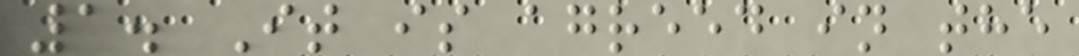1. It is agreed in the
